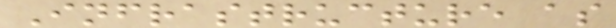Infrastructure as
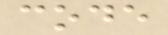code
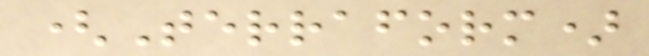(Terraform)
